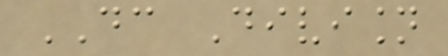DC Division
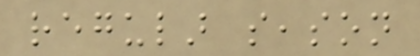regular season
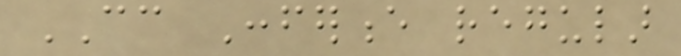CC Conference regular
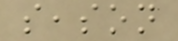season
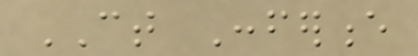CT Conference
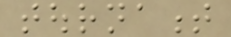tournament
